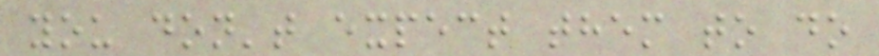you don't expect them to do
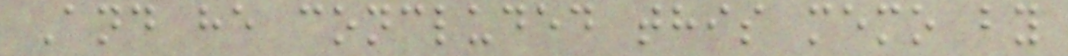And he concluded this memo by
